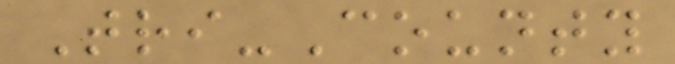Tri-County
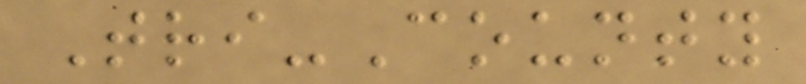Tri-County
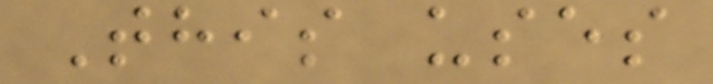This uses
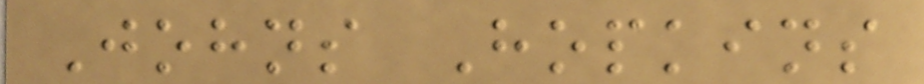Johns Hopkins
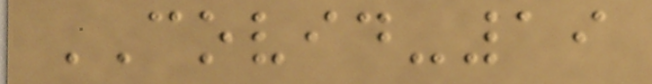COVID-19
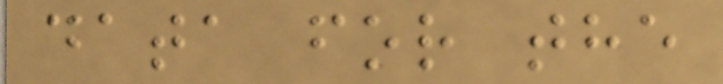data for the
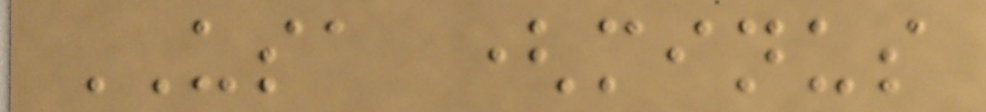USA (minus
